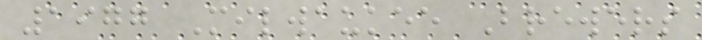1977 Milwaukee Brewers
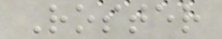Roster
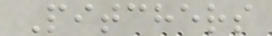Pitchers
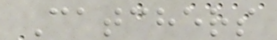Catchers
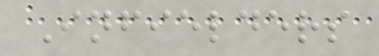Infielders
